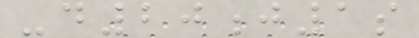-d20j1s
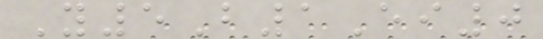Y5B1Ei0
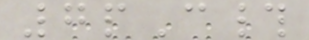7pC#
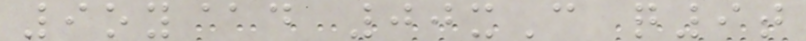9oy@d 00xC q9t
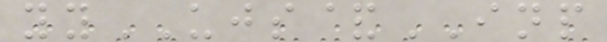yyUJS&INP
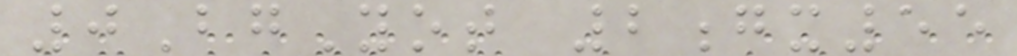0BgYot 2gx55
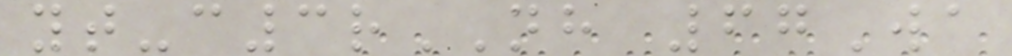yt-c3rNH 67Wa
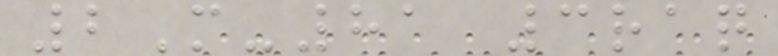2M-81 3raq
